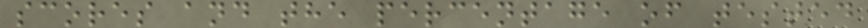scores and the percentage of tested
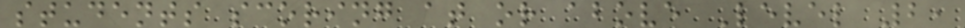students scoring at or above Level 2,
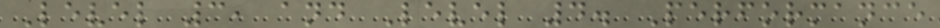Level 3, and Level 4. Performance
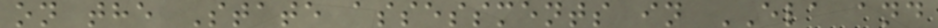on the State assessments in ELA and
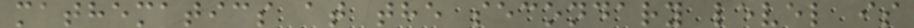mathematics at the secondary level is
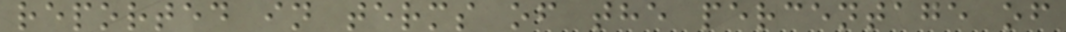reported in terms of the percentage of
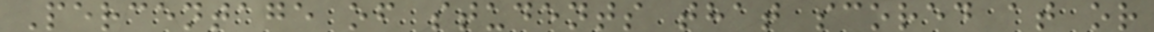Percentage of students that scored at or
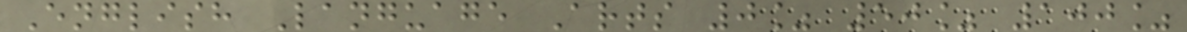English Language Arts 0% 50% 100%
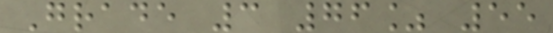Grade 3 76% 55
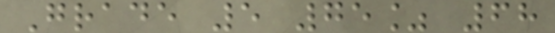Grade 5 75% 68
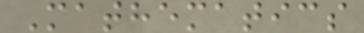Mathematics
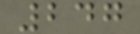247
